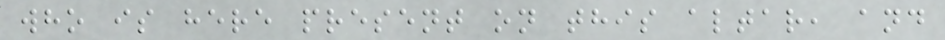who is here present on this altar, and
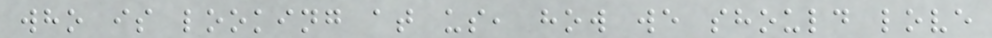who is looking at us, how we should love
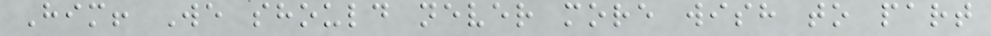Him! We should never more wish to part
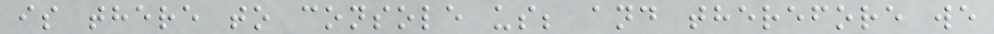is there to console us; and therefore we
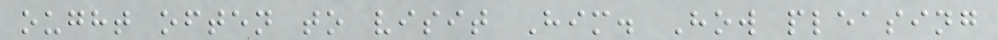ought often to visit Him. How pleasing
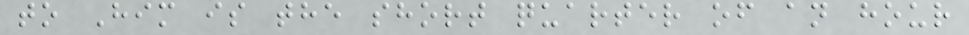to Him is the short quarter of an hour
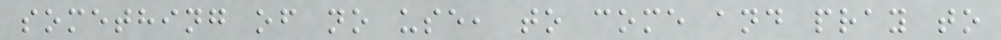something of no use, to come and pray to
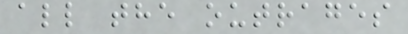all the outrages
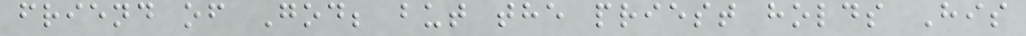friend of God; but the priest holds His
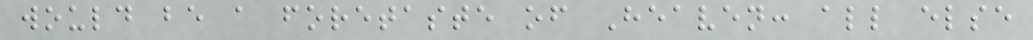would be a foretaste of Heaven: all else
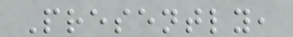Presently,
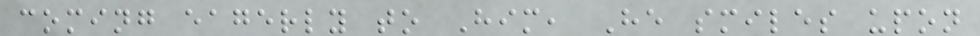coming eagerly to Him, He smiles upon
